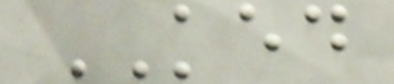KED
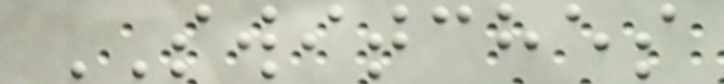SWITCHES
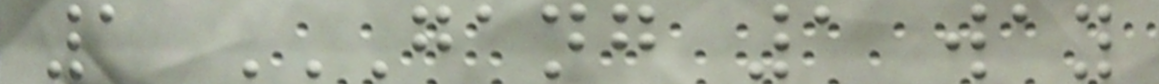1 GANG 1 WAY
